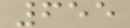655
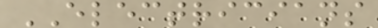ELECTRICIANS
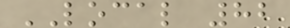LOCAL 82
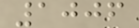1006
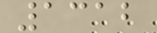1312
